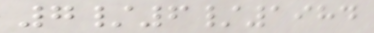7/6/1984
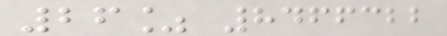26% 8466322
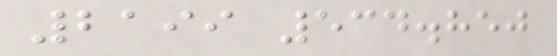2199 534.850
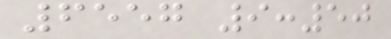6557 9:50
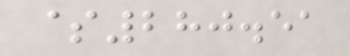$280.51
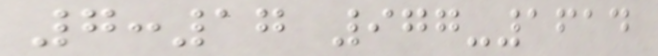7:17 977-1614
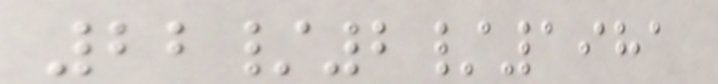22/2/1981
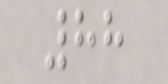88
